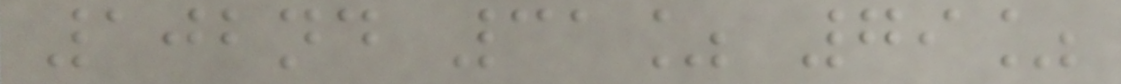102nd 31% 79%
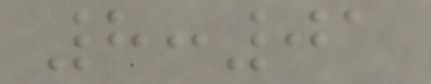8:01
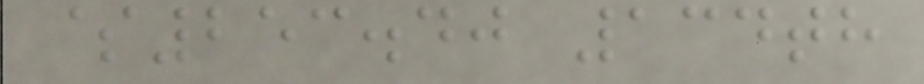$253.40 134th
